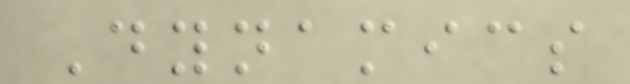Dynamics
